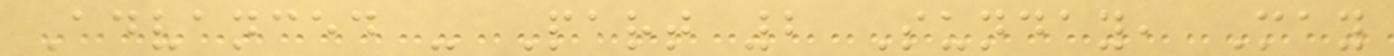Advanced - Part 2 Sunday, May
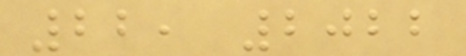22, 2022
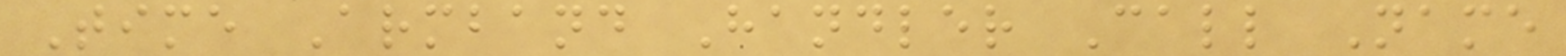Time Armband Handler Call Name
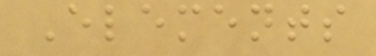Elements
